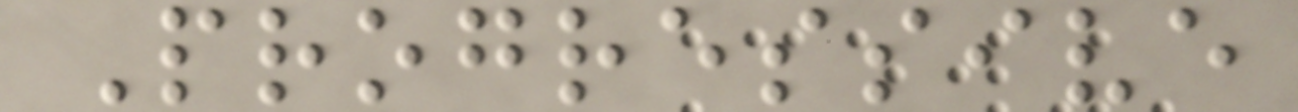Progressive
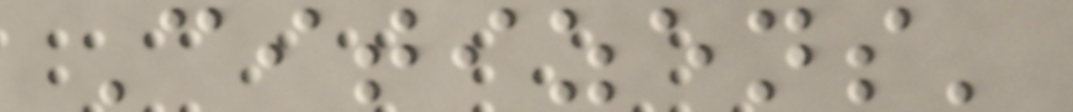Citizens'
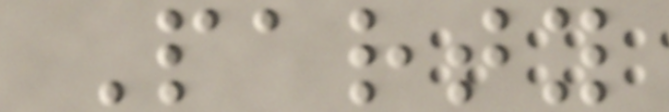Party
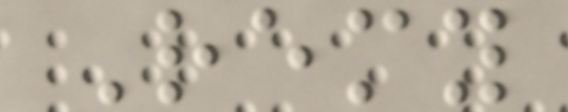Remy
